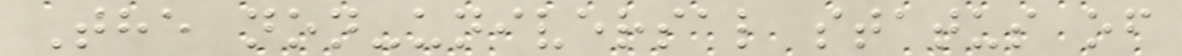The non-universal status of
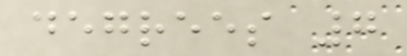degrees 7
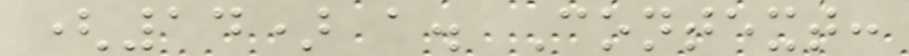(14) a. Context:
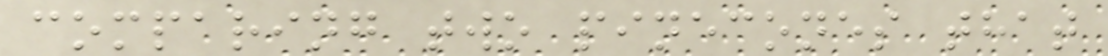comparing two pinecones that
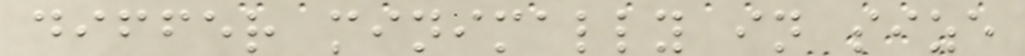differ minimally in size
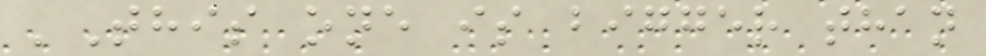'This one is bigger than
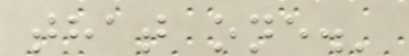that one.'
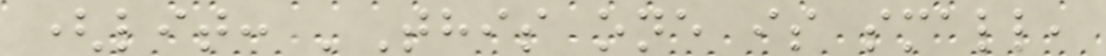(lit: 'This one is small,
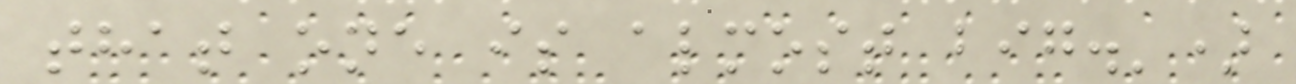that one is almost big.')
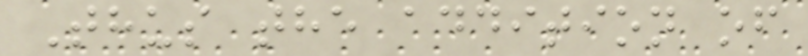Thus the addition of
